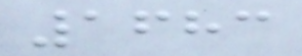1683
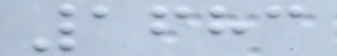1683
